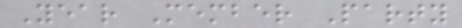Year Member Party
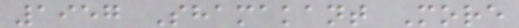1957 Shamakant More
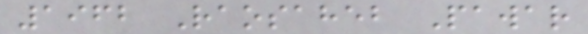1962 Raosaheb Pawar
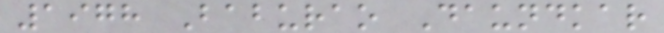1978 Baburao Daundkar
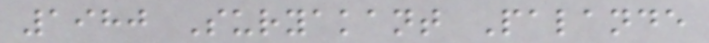1980 Suryakant Palande
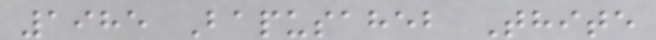1985 Bapusaheb Thite
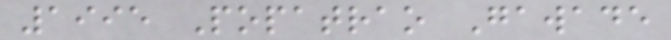1995 Popatrao Gawade
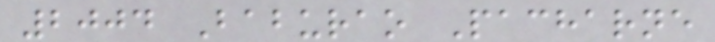2004 Baburao Pacharne
